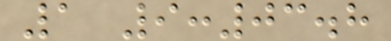1 9:03.8
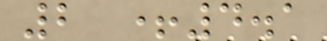2 +4.1
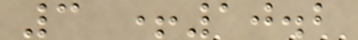3 +10.2
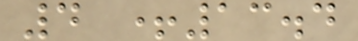4 +13.4
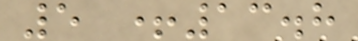5 +13.8
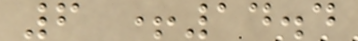6 +14.4
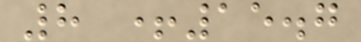8 +15.7
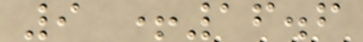9 +16.6
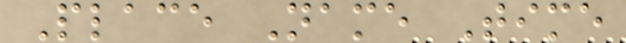Place Name Time
